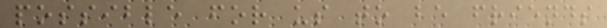possible for us to be friends
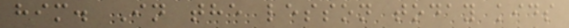him. In the lesson today kids
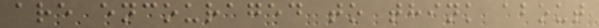are encouraged to think about
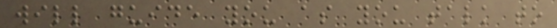will guide you as you talk to
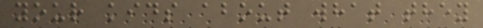your kids about what they
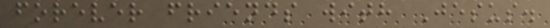forever friends with Jesus.
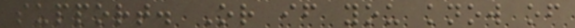support. Or if you know of
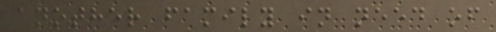another family in need of
